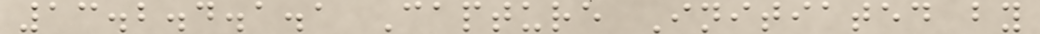13.2.4.1.1 Capture Initiated by
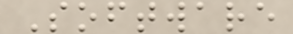Software
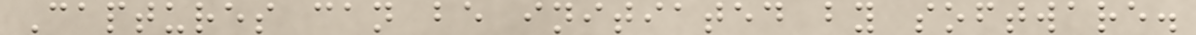Captures can be initiated by software.
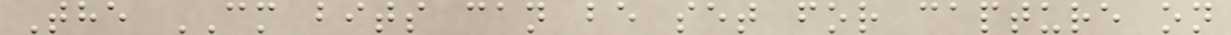The CM bits can be set for capture on
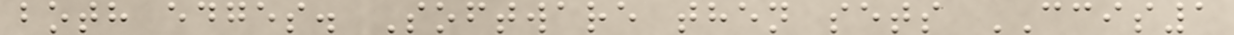both edges. Software then sets CCIS1
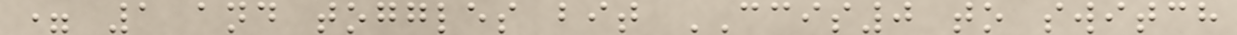= 1 and toggles bit CCIS0 to switch
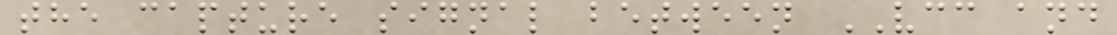the capture signal between VCC and
